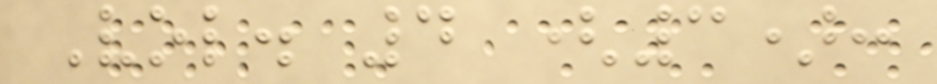Vol. 4 (3):
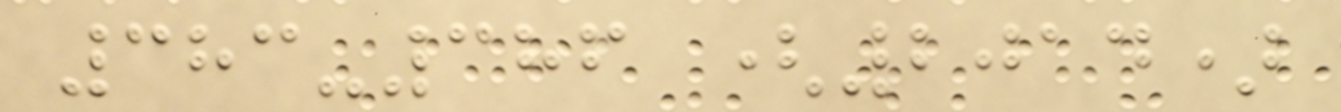383-386 (2014)
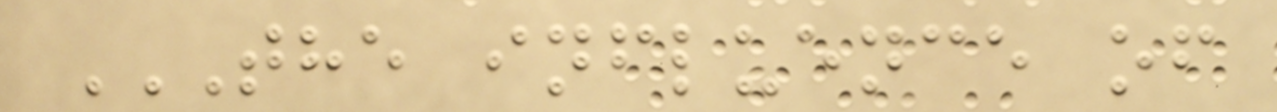THE INFLUENCE OF
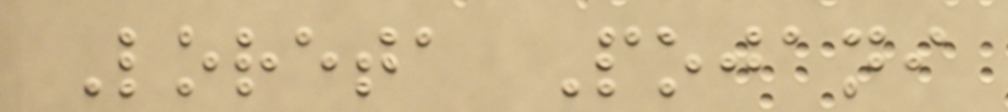Loreta Pojani
